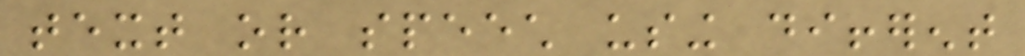text or speech using different
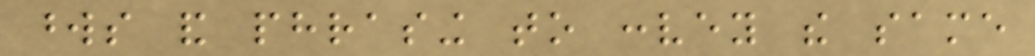words and phrasing to convey the same
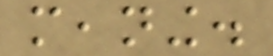meaning.
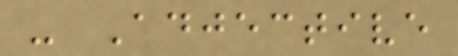- Adjective
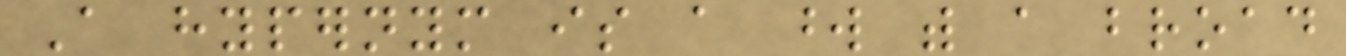A hypernym is a word with a broad
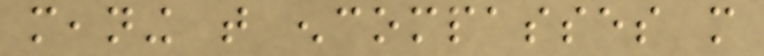meaning that encompasses more
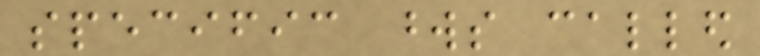specific words called
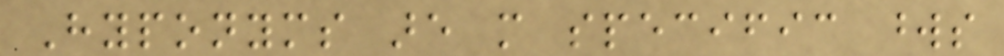Hyponyms are more specific words
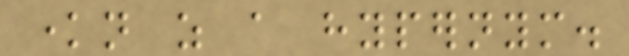known as a hypernym.
